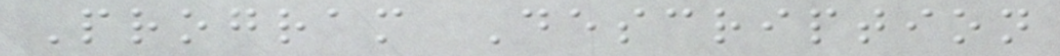Program Description
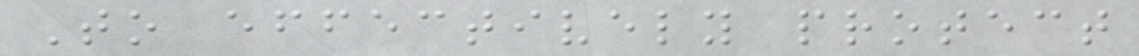To effectively protect
